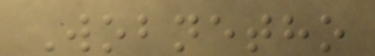Wobnetho
